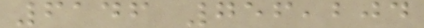6146 756,204
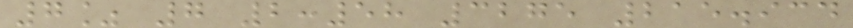7% 7 2:58 3275 215.934
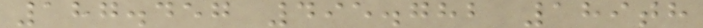187.457 495.782 189th
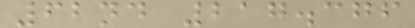62nd 217.376
